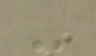-
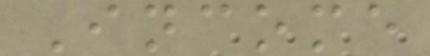Income
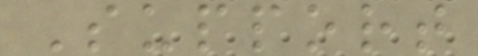Support
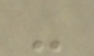-
